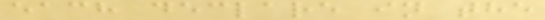each declare in the
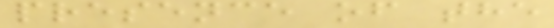presence of the
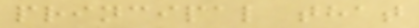principal that
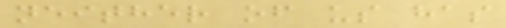neither of us has
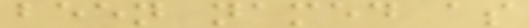been named as
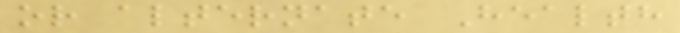or alternate Health
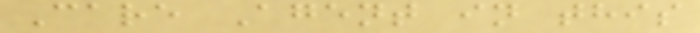Care Agent in this
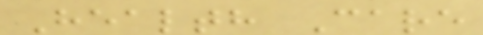Health Care
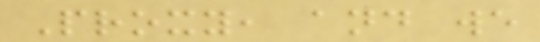Proxy, and we
